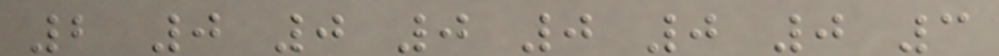2 0 0 0 0 0 0 3
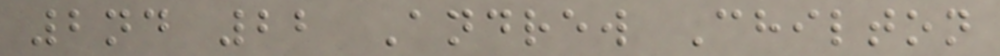2nd 22 Andrew Chilton
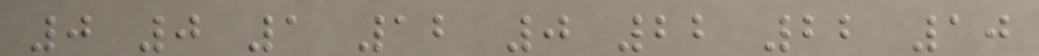0 0 1 12 0 22 22 10
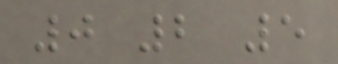0 2 5
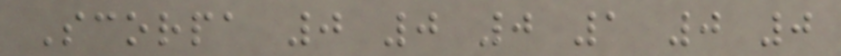Scorpa 0 0 0 1 0 0
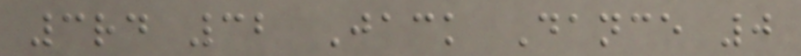3rd 32 Jack Dance 0
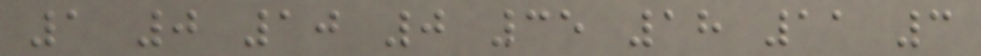1 0 10 0 35 18 11 3
